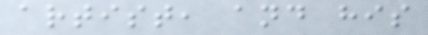artist, and his
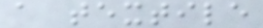a textile
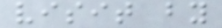visit by
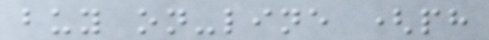buy on-line (ph
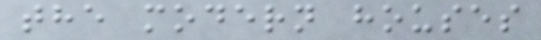the modern houses
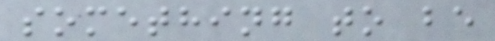something to be
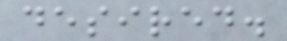desired.
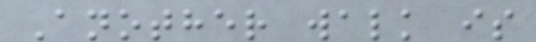Another walk is
